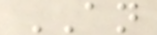AN
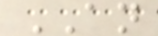AN
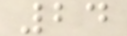24
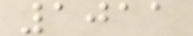1011
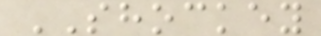SHOCKEY
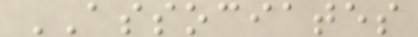ASSOCIATES
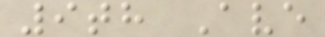9th Ave
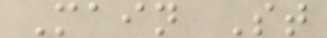Main St
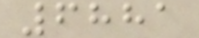6881
